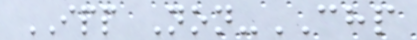IPP Non-CHP
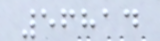56814
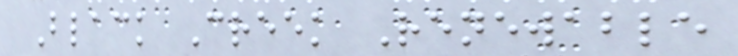Black Creek Renewable
